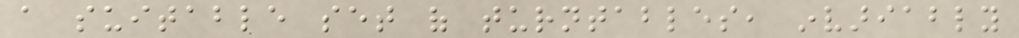a suitable set of turntables, invariably
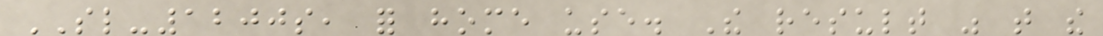SL-1200s, for home use. The result was that the
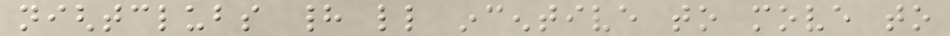nightclubs had little incentive to move to
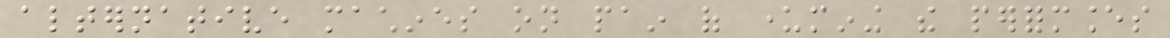alternative machines on pain of undermining the performances
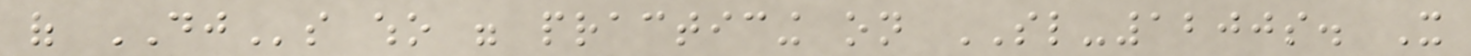of DJs who were practicing on SL-1200s. It
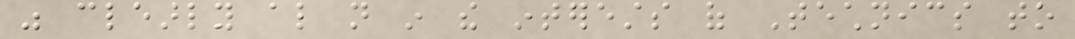was clearly also not in the interests of Technics to
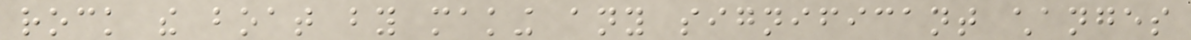rock the boat by making any significant changes
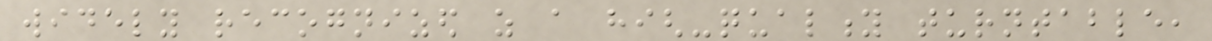widely recognized as a high-quality turntable,
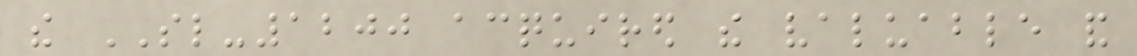the SL-1200 acquired the valuable and
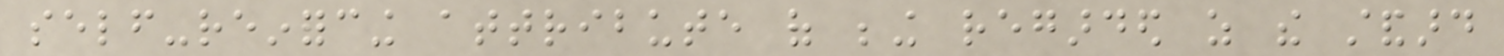self-reinforcing attribute of being regarded as the standard
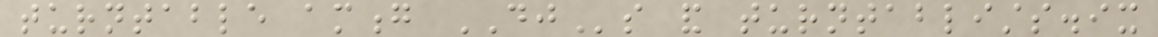turntable among DJs and turntablists.ix
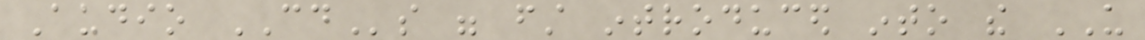Audio CDs were first introduced into the US
